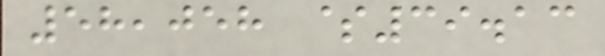58,058 $39.13
